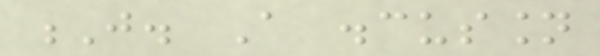J. A discussion
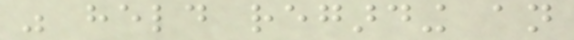was held regarding an
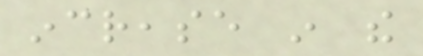increase in the
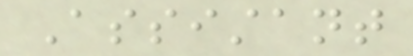Assistant
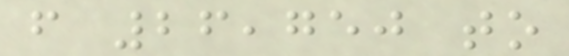from 26,750 to
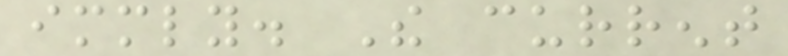immediately. The current
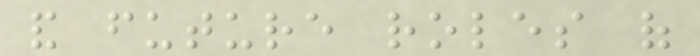and future roles of
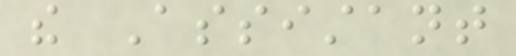the Assistant
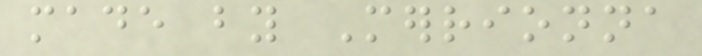made by Merrionna
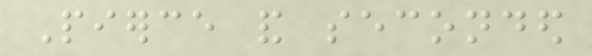Pierce and seconded
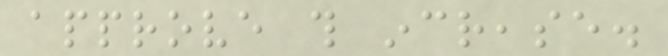approve this increase.
